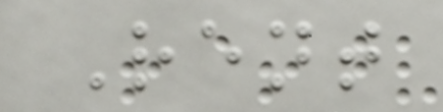Rent
